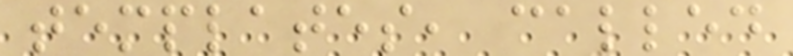templates, called
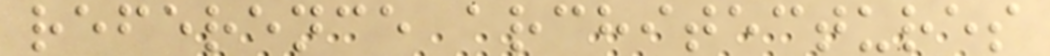reference architectures
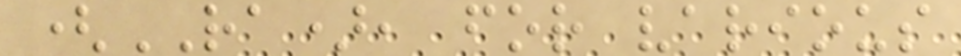(RA), for various
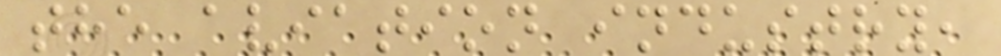the aviation industry,
